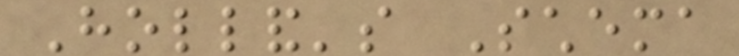Holland's Schema
